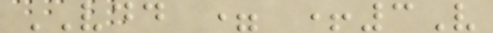VDD = +3V
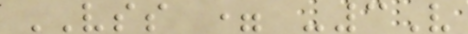VSS = -3V
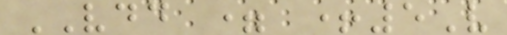VDD = +5V
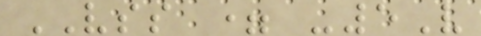VSS = -5V
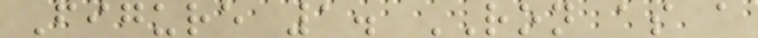Figure 1. RON as a
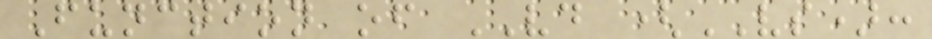Function of VD (VS):
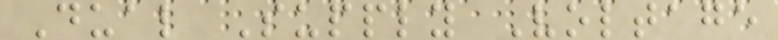Dual Supply Voltage
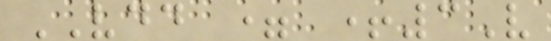VDD = +3V
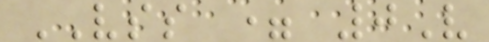VSS = 0V
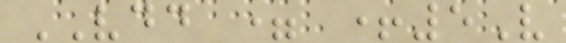VDD = +5V
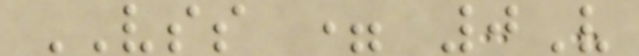VSS = 0V
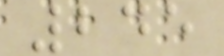245
